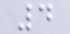4
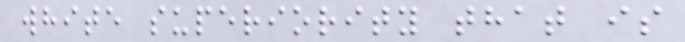white superiority that is
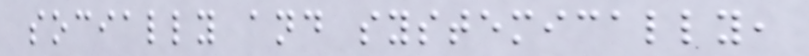socially and systemically,
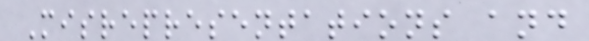Misrepresentations and
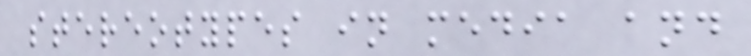stereotypes in media and
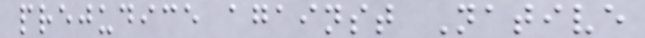prejudice against Native
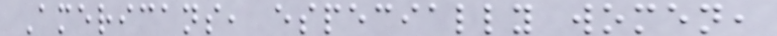Americans, especially women,
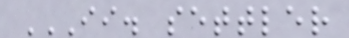II. SETTLER
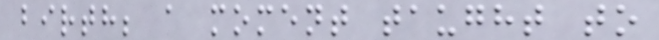birth; a moment taught to
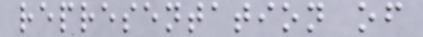representation of
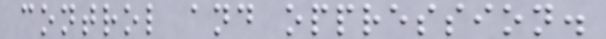control and oppression.
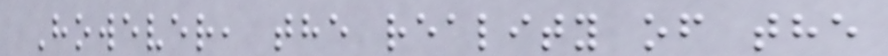However, the reality of the
